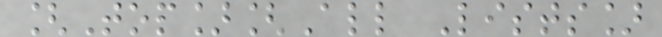[Top][All Lists]
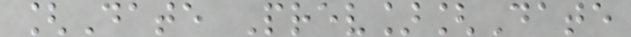[Date Prev][Date
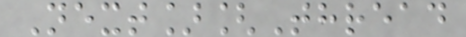Next][Thread
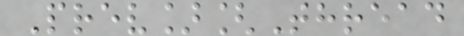Prev][Thread
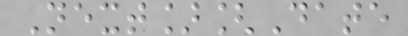Next][Date
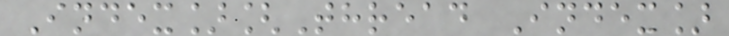Index][Thread Index]
